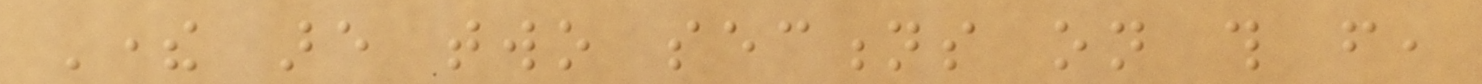There are two sections on this from,
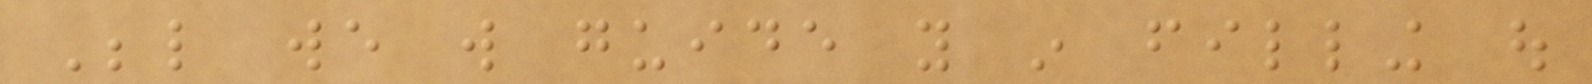Below we will guide you in filling out
